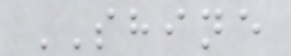SHINE
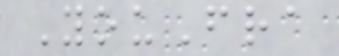YouFra
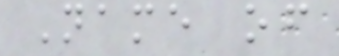Name of
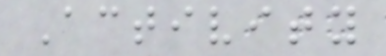Activity
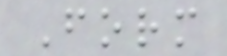Form
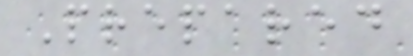Prepared
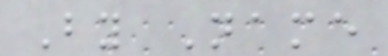By Name
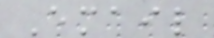Email
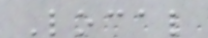Local
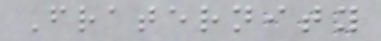Fraternity
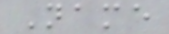Name
